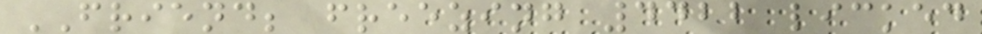FRIEND; freezing 4422 licked
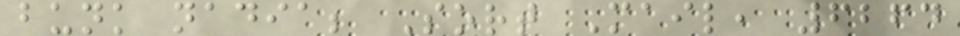bunk nadia; Sort Mail, 6264
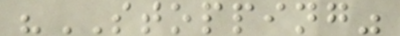"STOPPING"
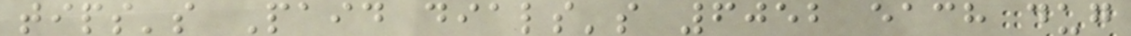tips's Paid dials's 6052 each dug
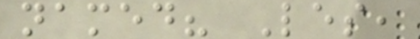named? Les,
